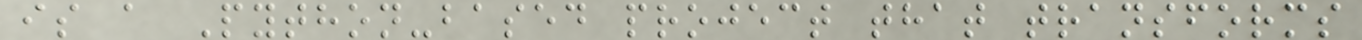is a Python-based project that transforms
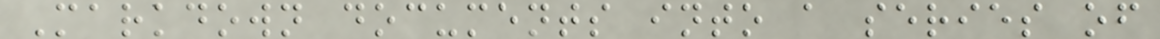Markdown documents into a series of
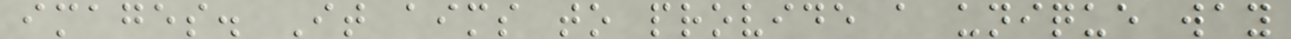images. It aims to provide a unique way
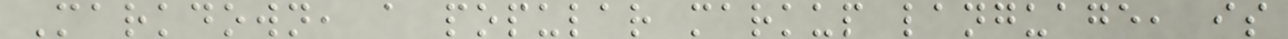Markdown, a popular markup language, is
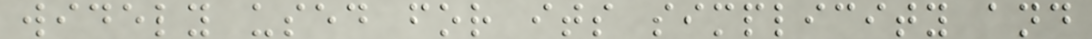widely used for its simplicity and
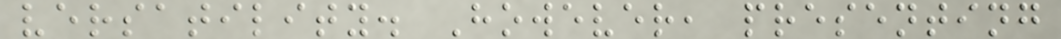versatility. However, presenting
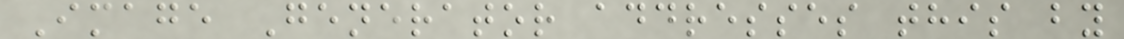Image Generator addresses this by
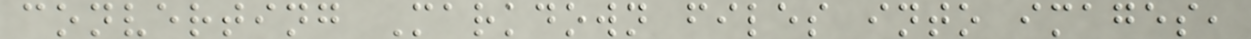converting Markdown files into images,
